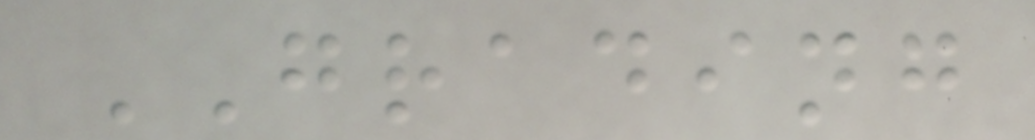GRADING
